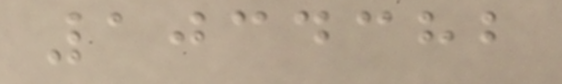1034382
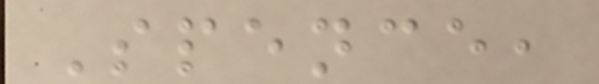Spence,
